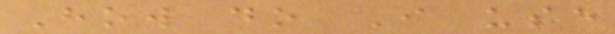How do I use
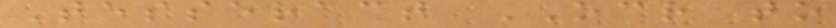Tesseract OCR to
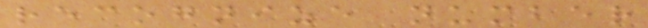recognize number
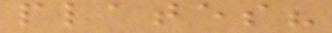plates?
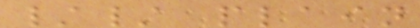// plain
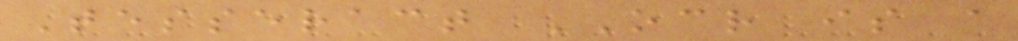Tesseract OCR is a
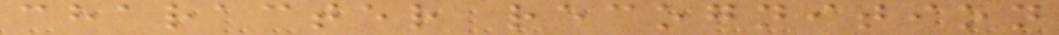character recognition
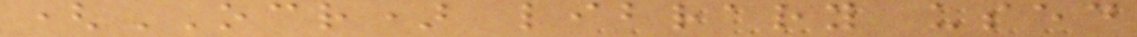(OCR) library used
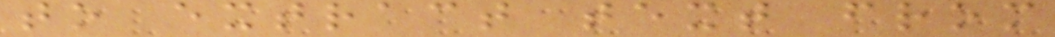to extract text from
